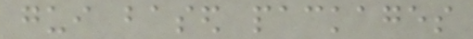gui based packages
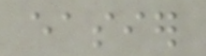easier
